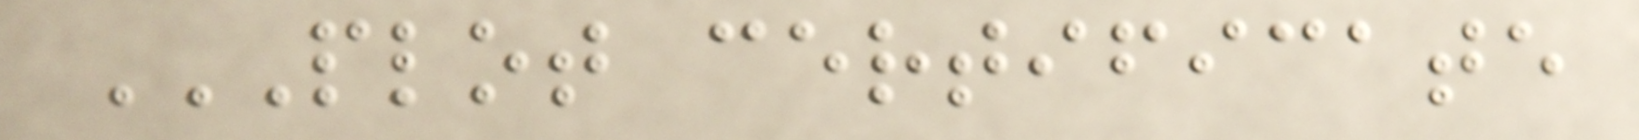PLOT CERTIFICATE
